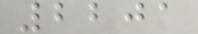2201
